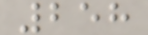258
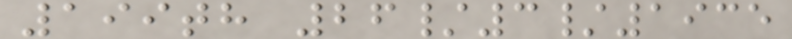199th 26/3/1935
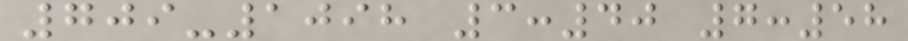709-1098 3:40 7:58
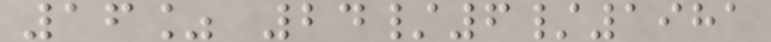16% 24/6/1981
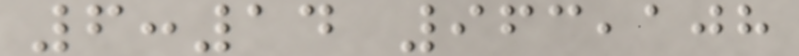6:14 963,108
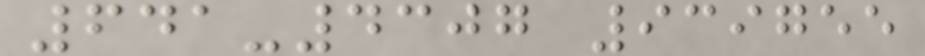641-4307 939755
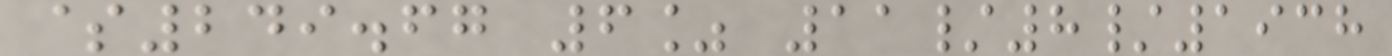$249.67 6% 11/8/1938
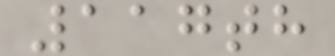117th
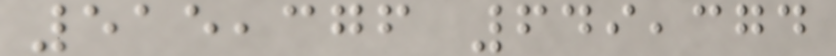515,376 649,374
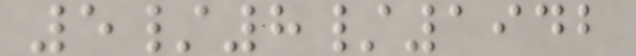5/8/1942
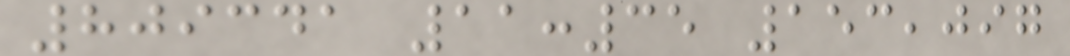809341 11:35 153,097
